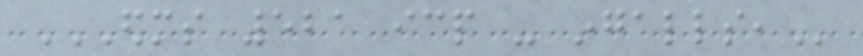EDMS 521 ICP - INGALLS,
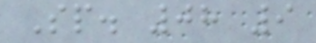Sp. 08 9
